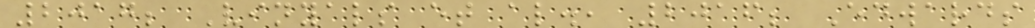2017; Vinyals et al., 2016; Edwards
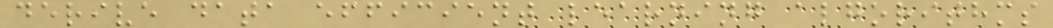derive data efficient learning algorithms
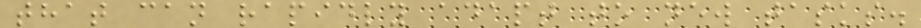that can rapidly adapt to new tasks.
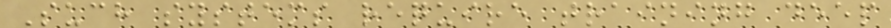Such systems require training deep
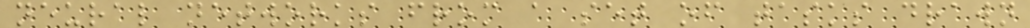neural networks from a set of tasks drawn
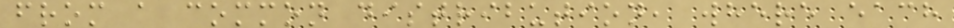from a common distribution, where each
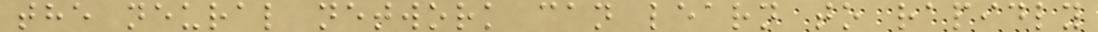the neural network can learn to rapidly
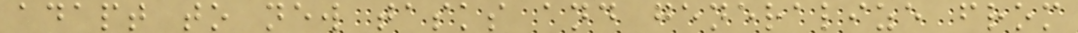adapt to new tasks and generalize from
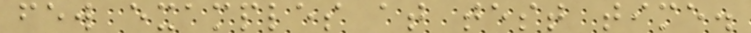few examples at test time.
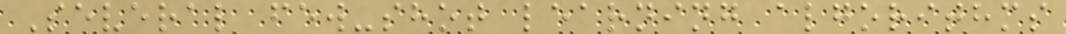Several few-shot learning algorithms
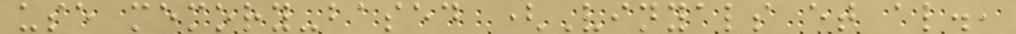use memory-based (Vinyals et al.,
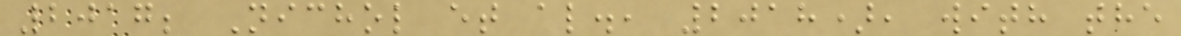2017; Nichol et al., 2018), with the
